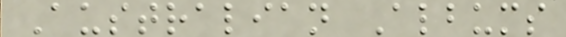Australian Albums
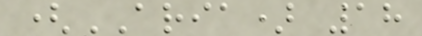(ARIA) 18
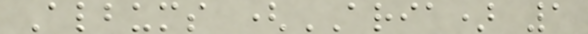Albums (ARIA) 1
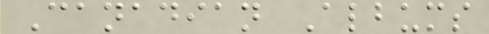Canadian Albums
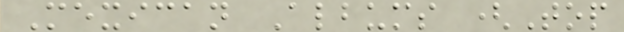Mexican Albums (Top
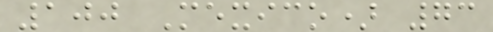100 Mexico) 73
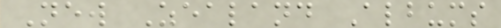New Zealand Albums
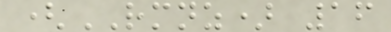(RMNZ) 16
